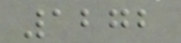1272
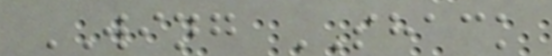WING SHACK
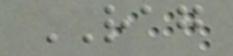RAG
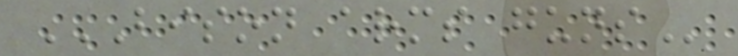BISON ARMS GUNS
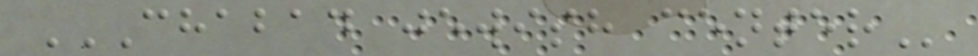CHABAD JEWISH CENTER
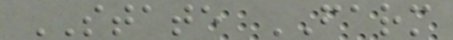STATE FARM
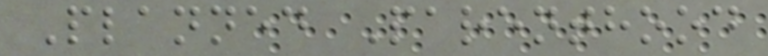Planned Parenthood
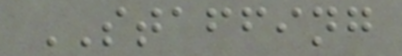STAFFING
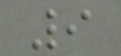9
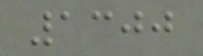1300
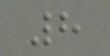8
